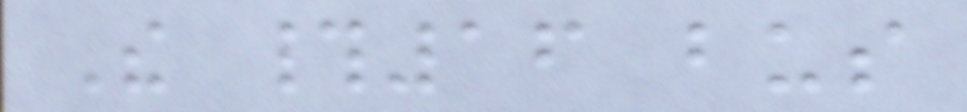The #16 bus
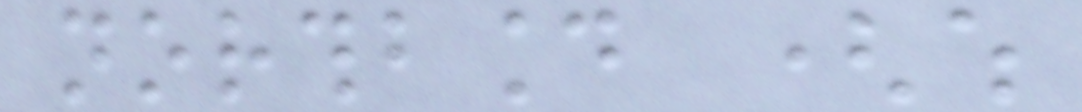northbound (which
